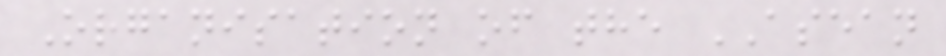Organisation of the ASEAN
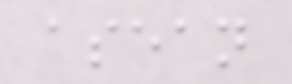asean
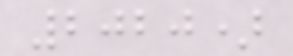2020)
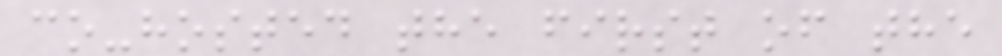co-hosted the first of the
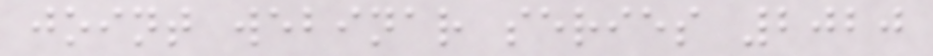joint webinar series 2020
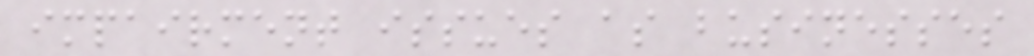impairment issues as businesses
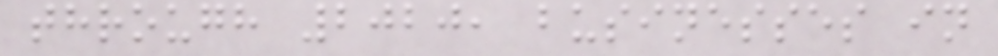through 2020, businesses in
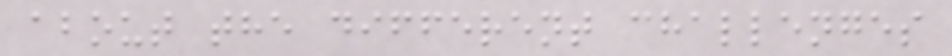about the different challenges
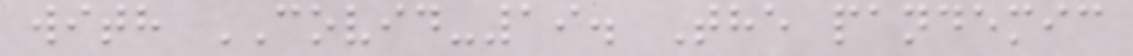with COVID-19. The pandemic
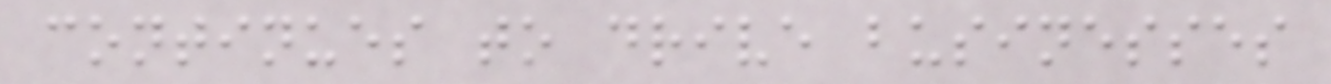continues to drive businesses
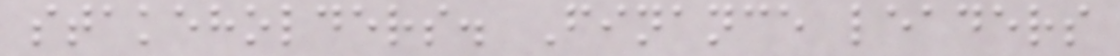stakeholders. Finance leaders
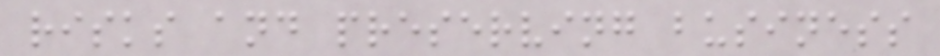risks and preserving business
